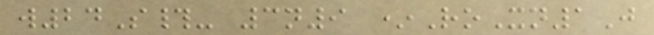w24S#- 3n9 *RoXn1J
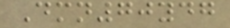Dmn70ydg
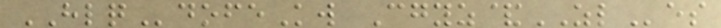HLQdofeKw Cgyz&ZLes
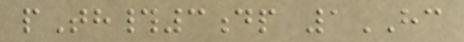pTh#3dp 1HC
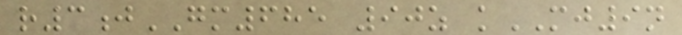r3jGM685 90z kMJ9n
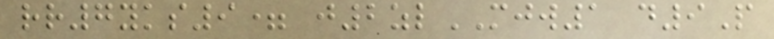rr7yks9= j2zlMJW1 d9P
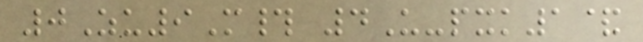0Zu9M# 4U-pxk1&
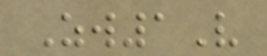Zw1V
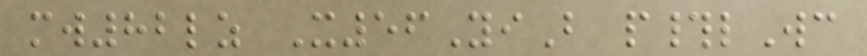mw82lz X56YiB p#lWc
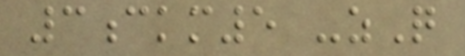3ckm5 -zQ
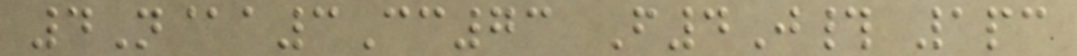4N@a3Cc73 F4J# 1pc
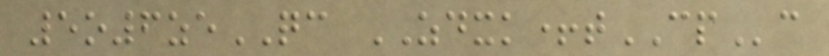5o6zeQC ZDXK+tCPc
